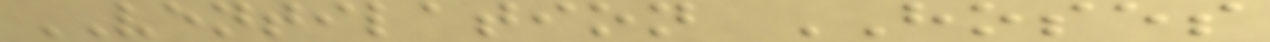VENTILATION HOSES
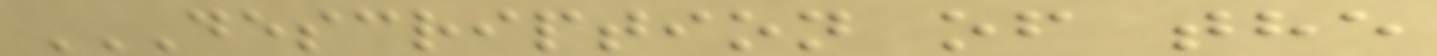DESCRIPTION OF THE
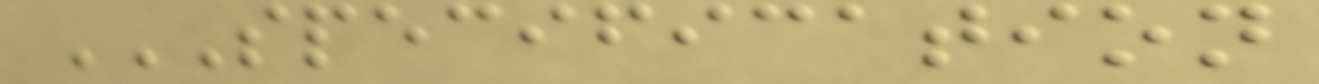SPECIFICATION
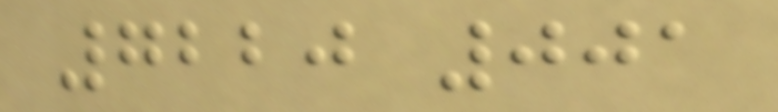7220 001
